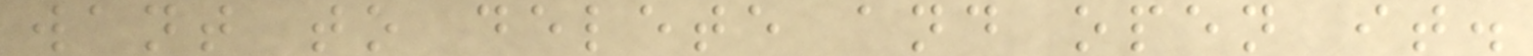want to delete and open it.
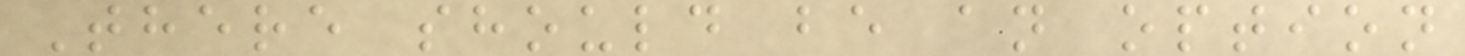There should be an option
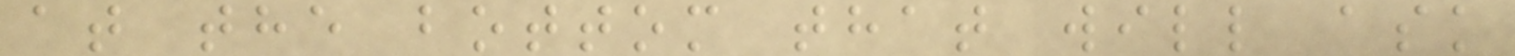at the bottom that will ask
